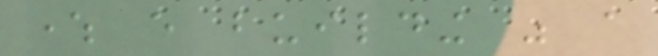where every building was a
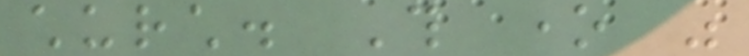church. This one was
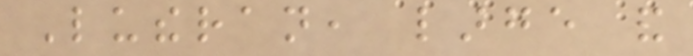Lutheran, large and
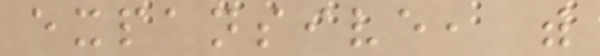expansive, with
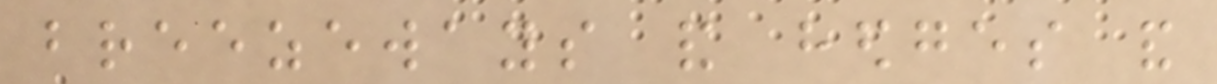breezeways and hedges and
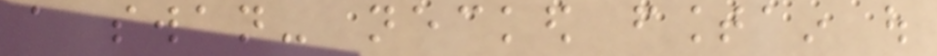a swan- necked fountain out
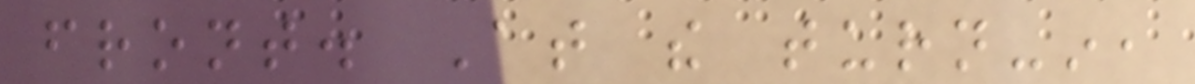front. At the turn-in,
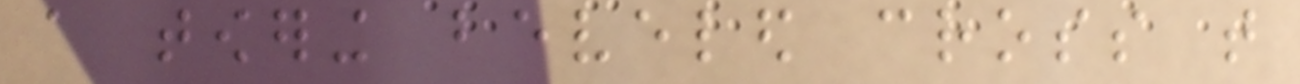a towering beveled cross that
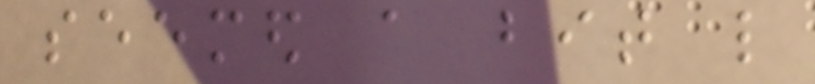seemed a bit like
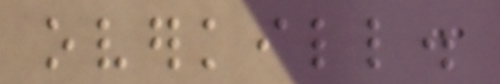overkill.
